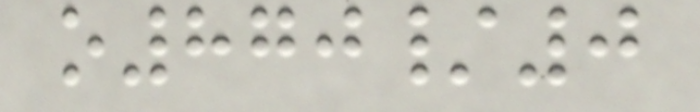o870/0
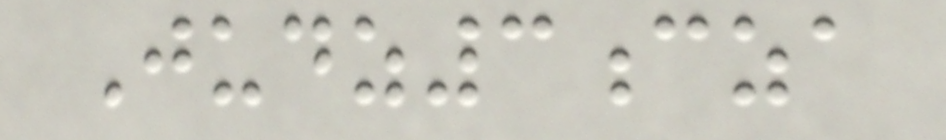Judz3cza
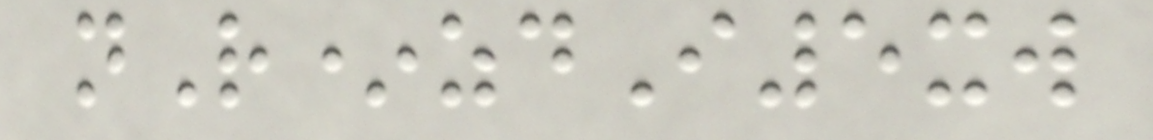nR*zdI5xw
